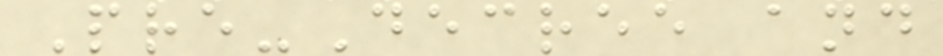Pre-Decree and
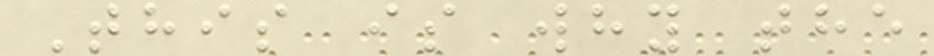This is why the
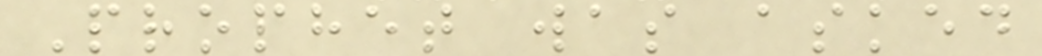Prophet was asked
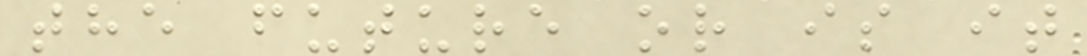the future or is it
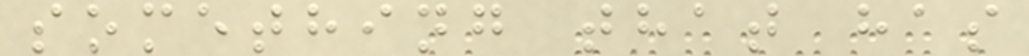something that has
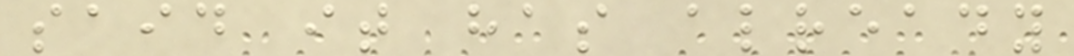said it has already
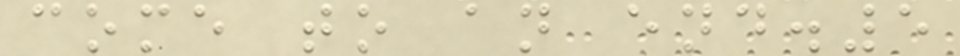come to an end.5
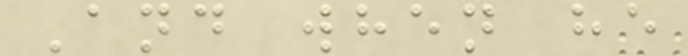And when he
